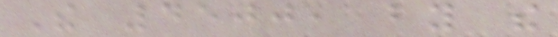The 4500, by the
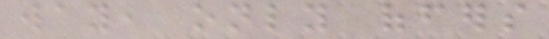way, only offers
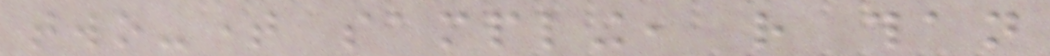two-time sampling, rather than
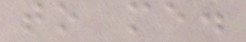to me.
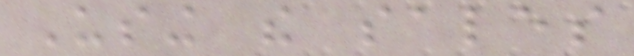Using the sales
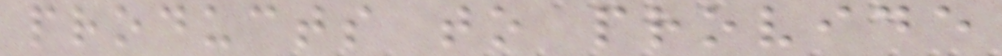products to provide
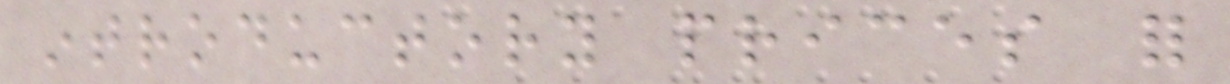introductory prices for
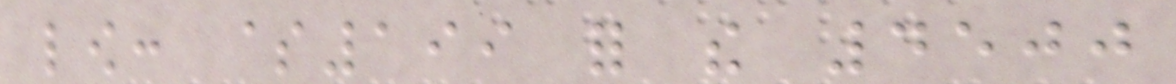low: $199 for the 4500
